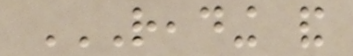READING AND
